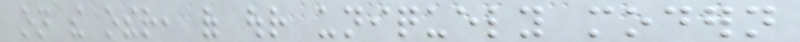on the other, of our uniquely modern
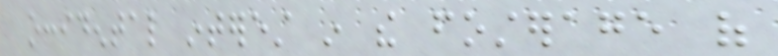occidental interest in the fosterage of
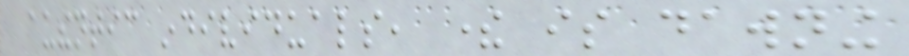authentic individuals, there is dawning
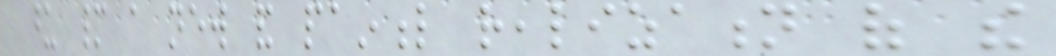upon many a new and painful realization of the
